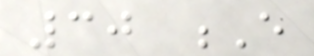30 E
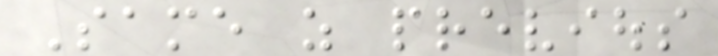Same as previous
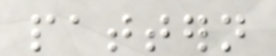pattern
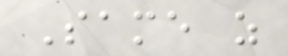Same as
